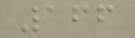166
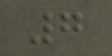7
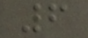6
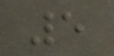5
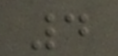4
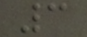3
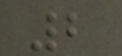2
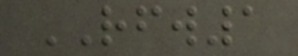RFW1
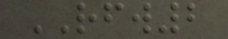RFW2
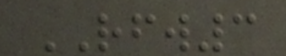RFW3
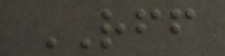RFF
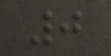0
